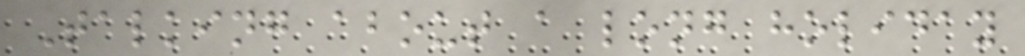Talking about a long holiday
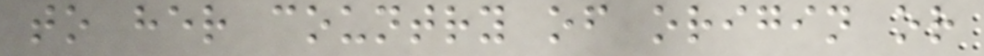to her country of origin or
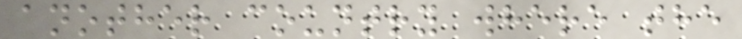another country where the
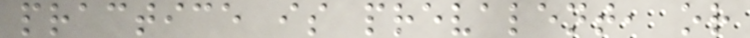practice is prevalent, or
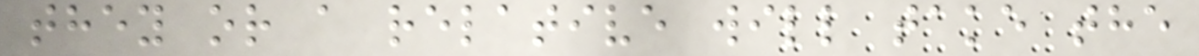they or a relative will take the
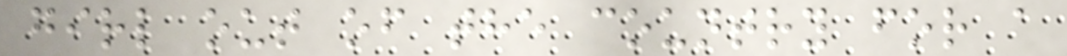girl out of the country for a
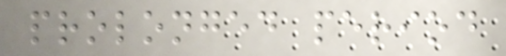prolonged period
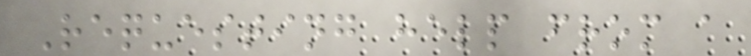Requesting help from a
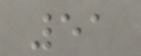51
